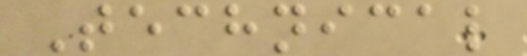Technical
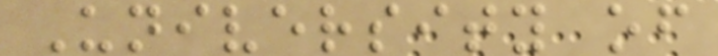University of
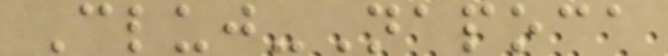Cluj-Napoca
